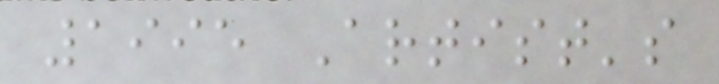1995 Artist's
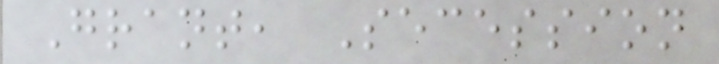Grant, Secession
